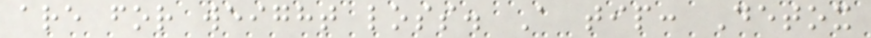are for weight loss. A tip: Detox
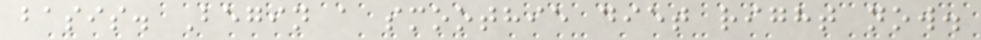basis. Begin a smoothie diet right now.
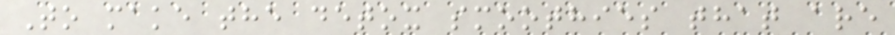To make the detox smoothies that are
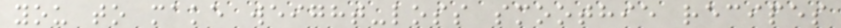you to make weight-loss smoothie recipes
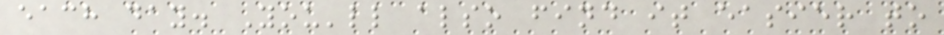each day. You'll also find it easier to
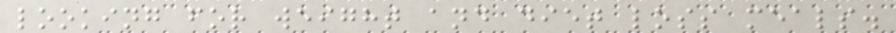looking for weight and diet loss meals.
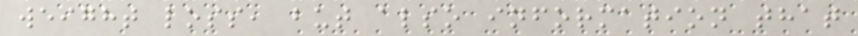weight loss, but also information that
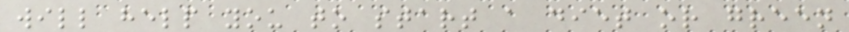will help you to start a diet or green
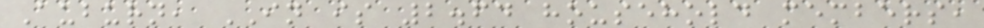Auburn, IN is 2.64 household members,
